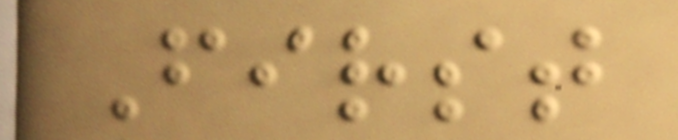First
